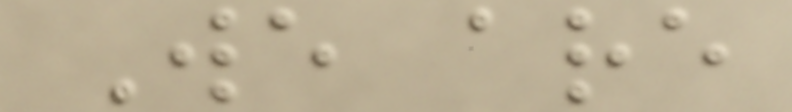We are
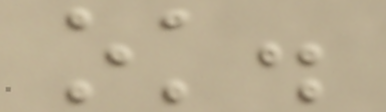ok.
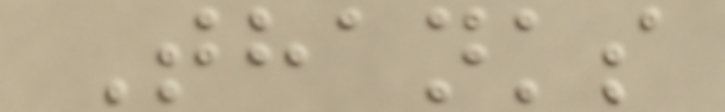Thanks
